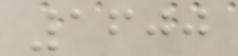1600
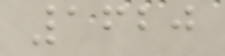1620
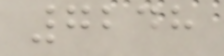7248
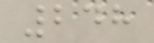248
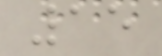15
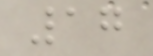17
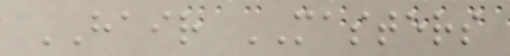HAIR MASTERS
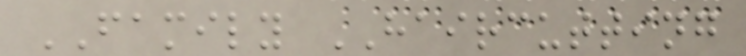FAMILY HAIRCUTTING
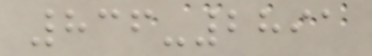836-2891
